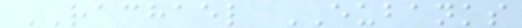RACHAEL EUBANKS
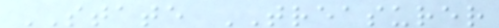STATE TREASURER
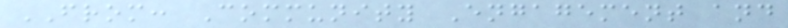FROM: Community Engagement and
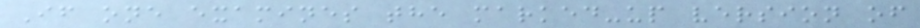If one examines the marked-up version of
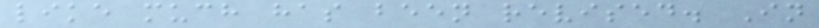like much has been revised. In
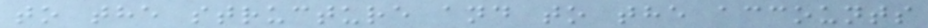to the structure and to the accounts
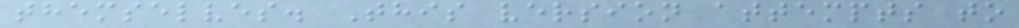themselves. This version attempts to
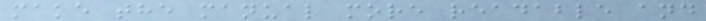make the manual more readable and
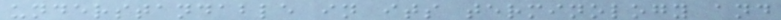understandable in its terminology and
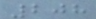208
